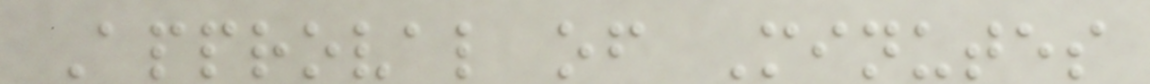Approval of Minutes
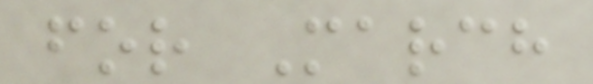for March
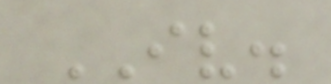IV.
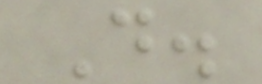D.
